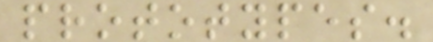prototypes.
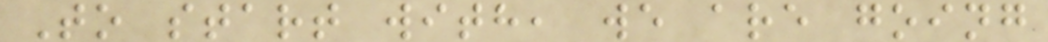To start with, we are going
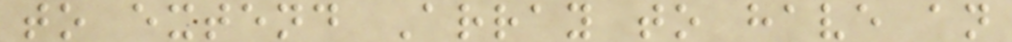to extend Array to have an
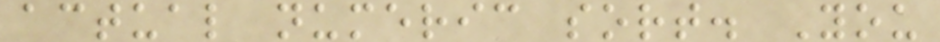actual numeric sort. You
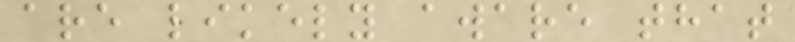are likely aware that
